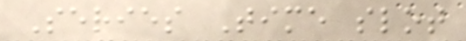Series Time slot
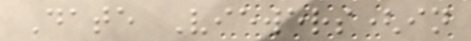Date Viewers(in
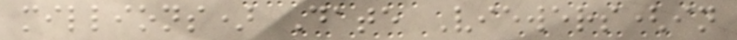millions) Date Viewers(in
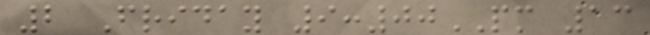2 Friday 9:00PM 13
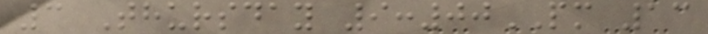3 Thursday 9:00PM 13
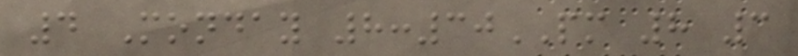4 Monday 8:30PM 8 3
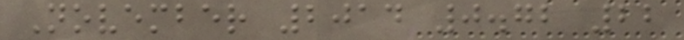November 2014 0.72 22
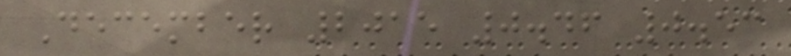December 2015 0.46 0.53
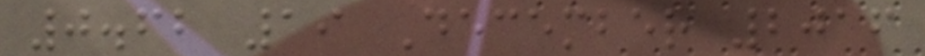0.62 19 December 2016
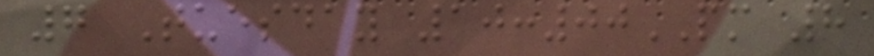7 Tuesday 10:00PM 8
